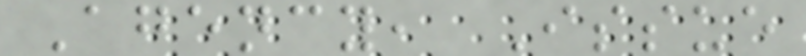Agency, Issue
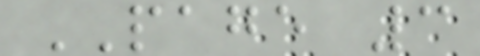PAGE 3
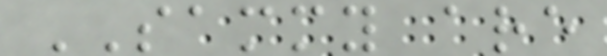SAMMY are
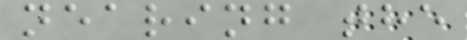nearing the
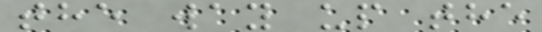the way up the
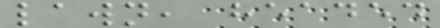lawn, headed
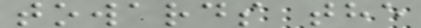towards the
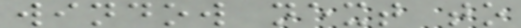window next to
